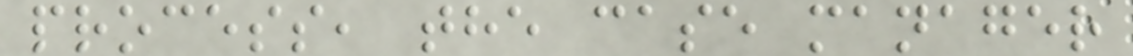process, the case manager
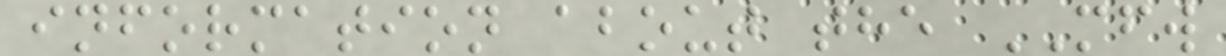information about the MFW
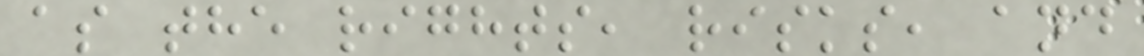as the rights, risks, and
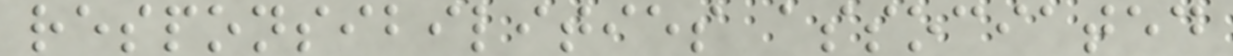responsibilities associated
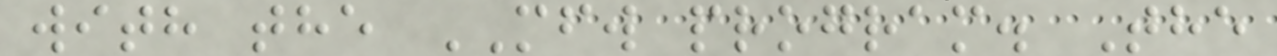with the MFW program. The
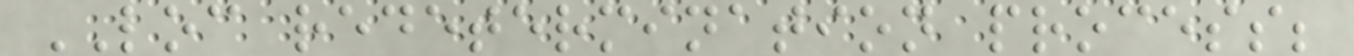LOC redetermination process;
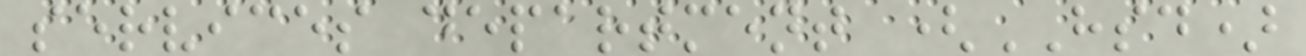services department (HSD)
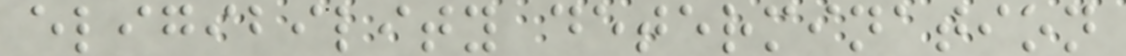eligibility determination
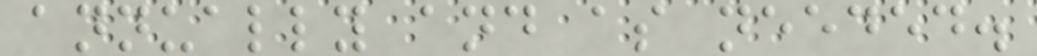annually and as needed.
